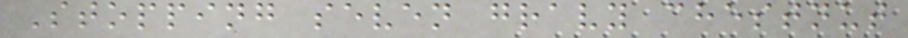Stopping seven gravy chestnut
